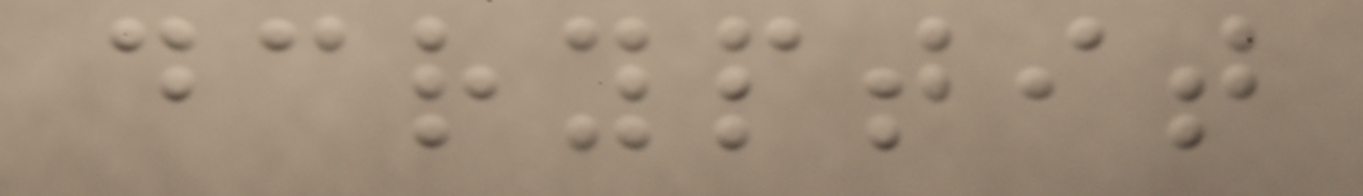dcryptit
